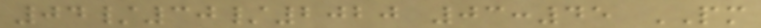04/30/2020 03:45 PM
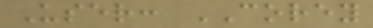User: COREY
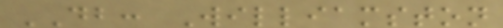DB: Williamston
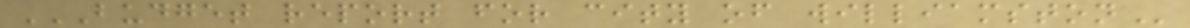BUDGET REPORT FOR CITY OF WILLIAMSTON
